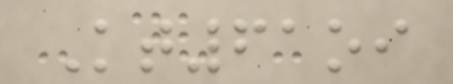Kt61oi
